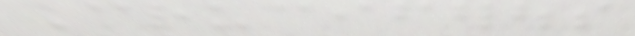Cruciferous
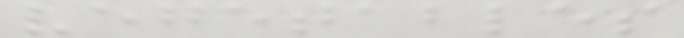vegetables
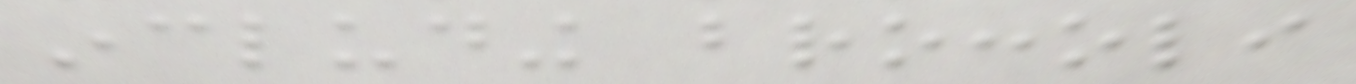including broccoli
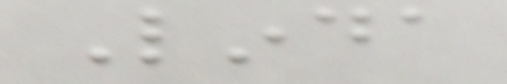Linda
